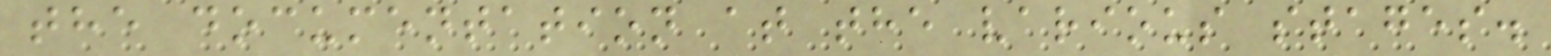the documentation at the various stages.
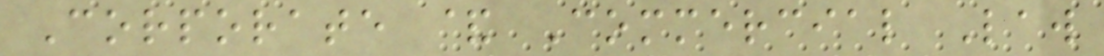Corporate & Commercial Law
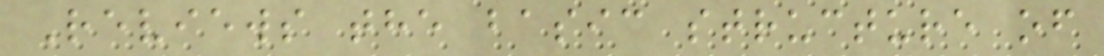Reviews the basic structure of
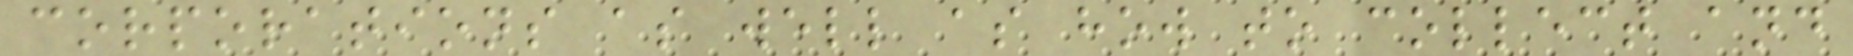corporations as well as how to collect and
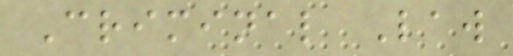Criminal Law
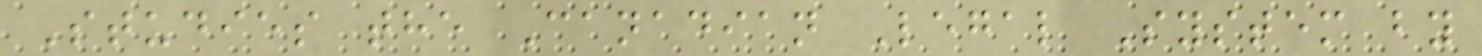Studies the Canadian Legal System by
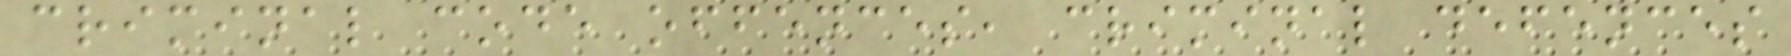criminal code offences, criminal defences
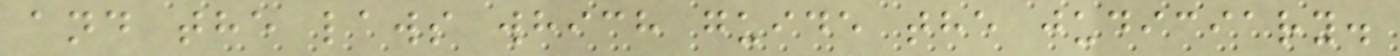and the laws which guide the judiciary.
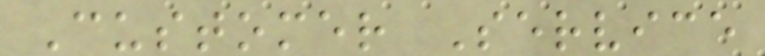Customer Service
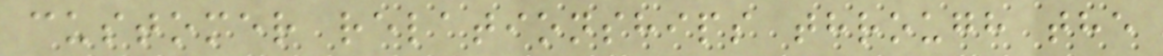customer relationships through the
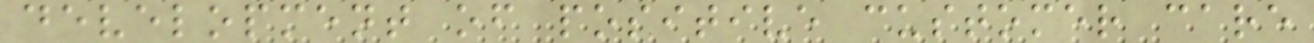development of positive customer care
